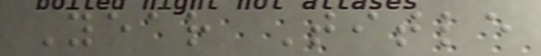Year Title
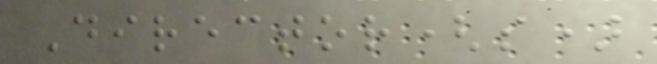Director(s)
